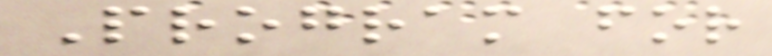Program for
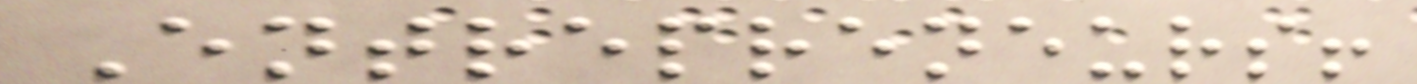Entrepreneurs!
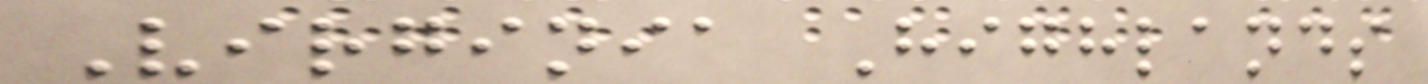Virginia Highlands
